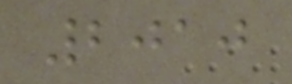2010
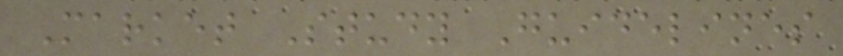Market Study Guidelines
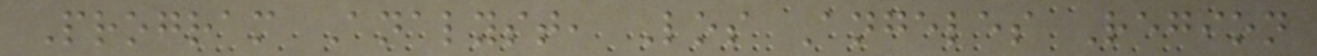Program Analyst, Los Angeles Region
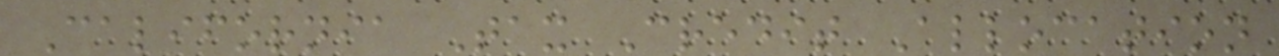California Tax Credit Allocation
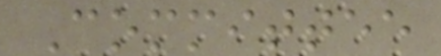Committee
